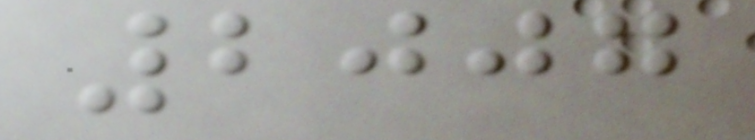2007
